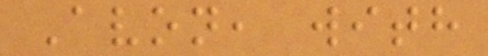Avon, with
